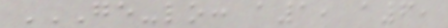GE-LO: A1, A6,
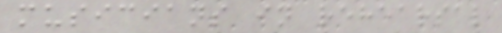musicians in rehearsal
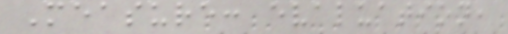Measure: evaluation,
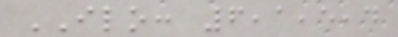ILO: 6,1,5,4
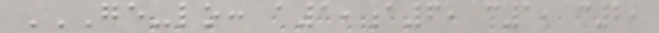GE-LO: A1,A6, C1, C2,
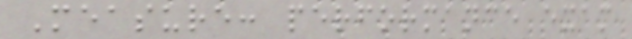Measure: performance exam
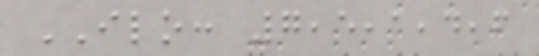ILO: 7,5,1,4,6
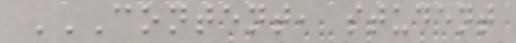CONTENT, STUDENT
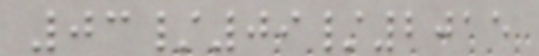03/09/2015
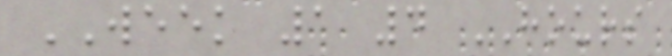WEEK 1 4 HOURS
